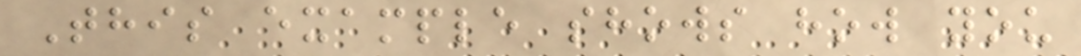This example shows how you
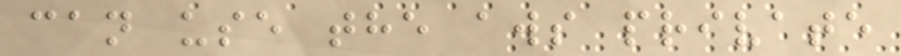can use the aws private
